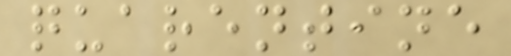quarentine
